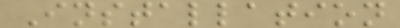Installation
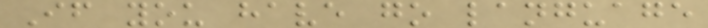If you have go language
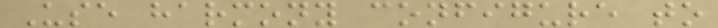Use harmony configure to
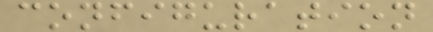configuration
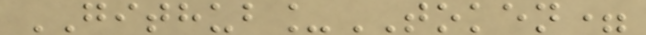GITHUB_TOKEN=
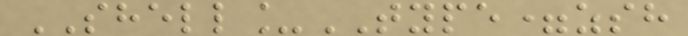SHELL_TYPE=zsh
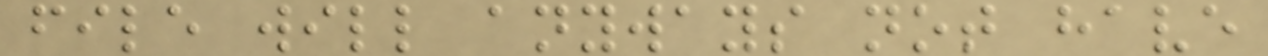file will anyways not have
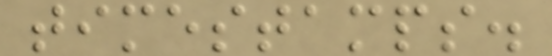timestamps.
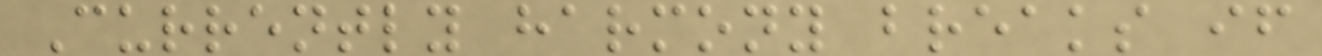Currently harmony breaks if
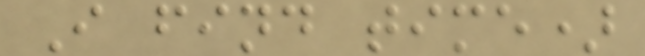I find time)
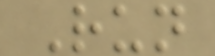Run
